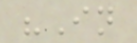"In
